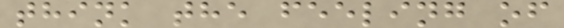think the feeling of
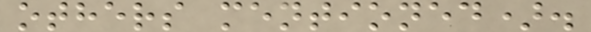others mentioned).
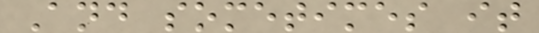And sometimes it
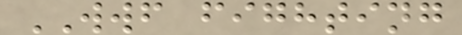WWF fighting
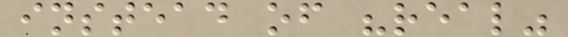instead of "real"
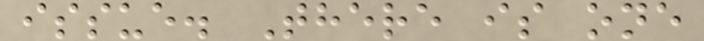issue. There is one
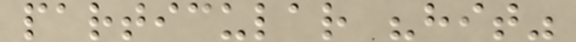particular "hit"
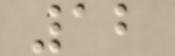12
